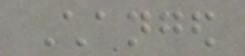Changed
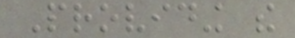Providing the
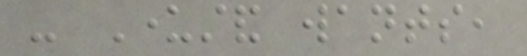- Understand wants,
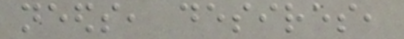needs, desires,
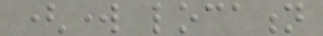(work location
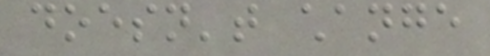doesn't change
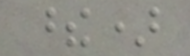these)
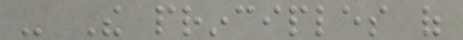- The principles of
